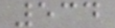534
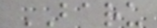BARU
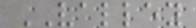VALLEY
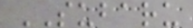SUBARU
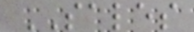SALES
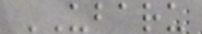UBARU
